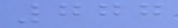777
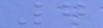7
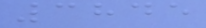3845
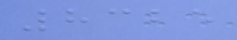8325
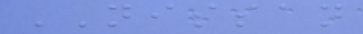NISSAN
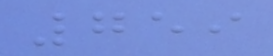759
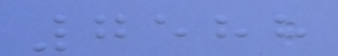7588
